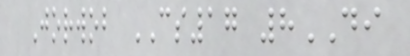Jorwob CS17 8DI
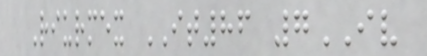Riurmex IT86 7IV
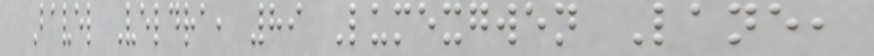Bavel Veldra, 89 Lumexgwen Lane,
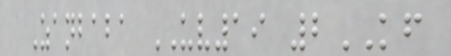Zanbaba UV19 2KF
